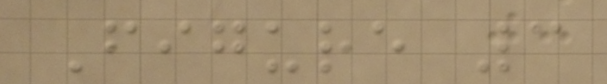Figure 3
